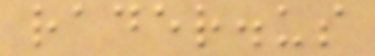rader.us
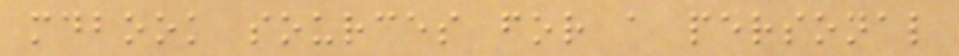mdbook sources for a personal
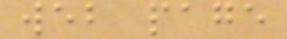web page
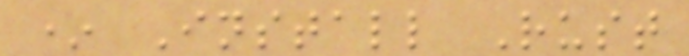* Install Rust
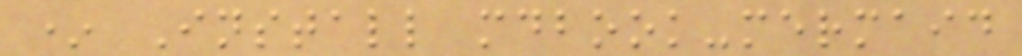* Install mdbook-mermaid
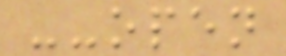--open
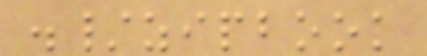./zipbook
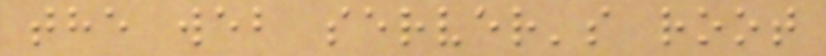the web server's root
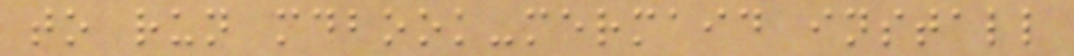to run mdbook-mermaid install
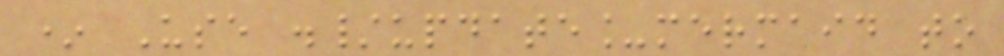* Use ./update_mermaid to
